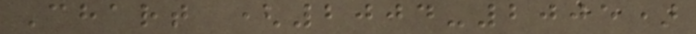Chart (2004-2005)
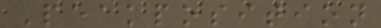Peakposition
